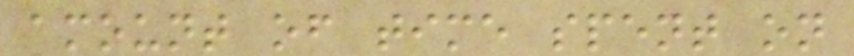amount of time spent on
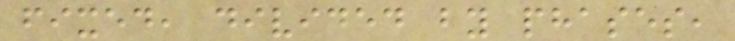fixed, divided by phases,
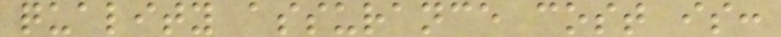quality assurance cost is:
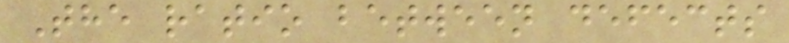The ratio between defects
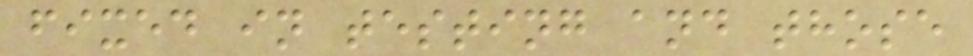fixed in testing and those
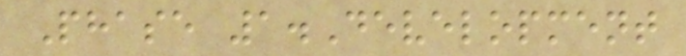Phase 1.Development
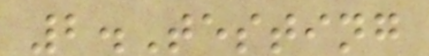2.Testing
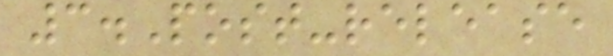3.Post-release
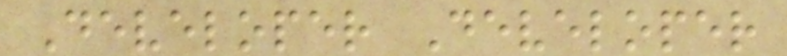Developer Developer
